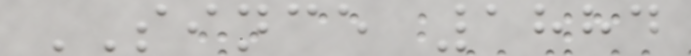SINCE 1884
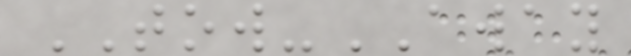TOW-AWAY
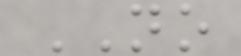NO
